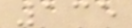135
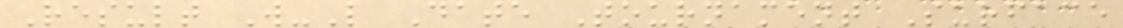Result W-L Date Tournament Surface
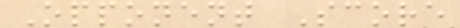Opponent Score
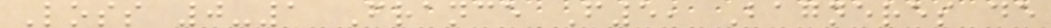Loss 0-1 France F5, Bagneres de
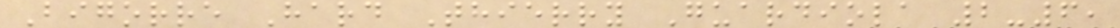Bigorre Hard Thierry Guardiola 2-6,
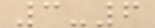3-6
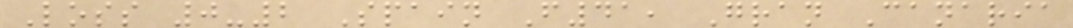Loss 0-2 Spain F41, Gran Canaria
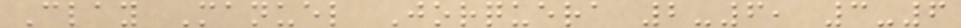Clay Manuel Jorquera 2-6, 3-6
